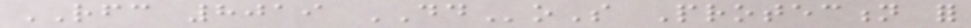RFC 8019 DDoS Protection for
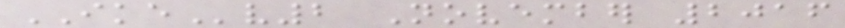IKEv2 November 2016
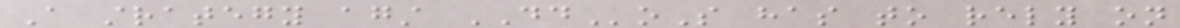A strategy against DDoS has to rely on
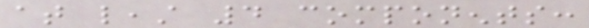at least 4 components:
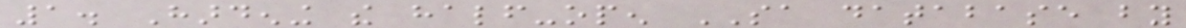1. Hardening the half-open SA database by
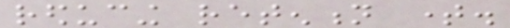reducing retention time.
